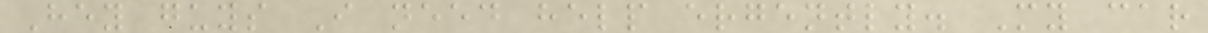Hey guys I need help ergently. My car
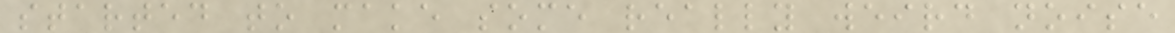started to make some really weird noise
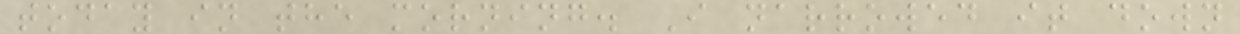today in the morning. I narrowed it down
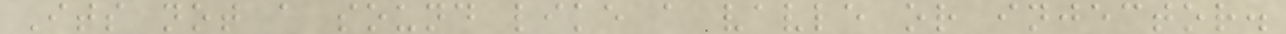Its not a sound like a vavle or injector.
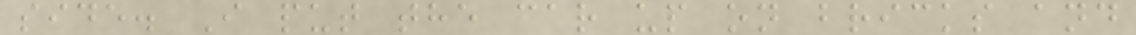side. I put the car up on bricks and
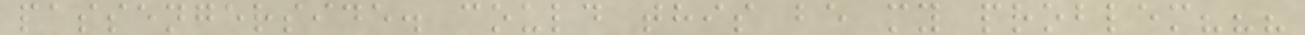passengerside. could this be my problem???
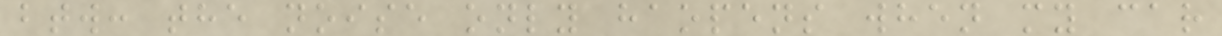btw: the noise only haopens when my car
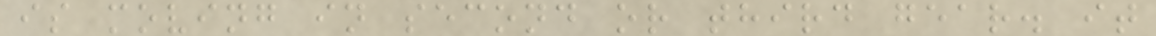is moving in second or third gear. it
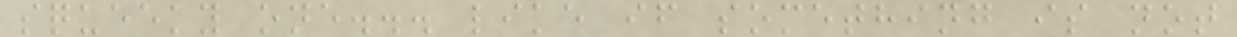squeeky one... like if something is not
